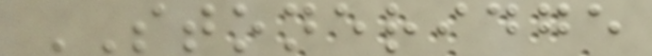STONERIDGE
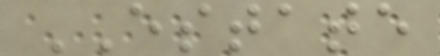ESTATE
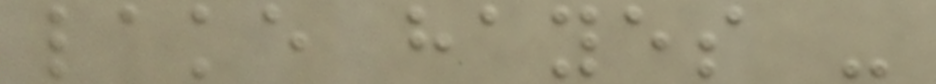lake hayes -
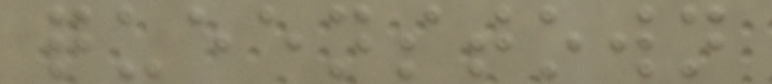queenstown
